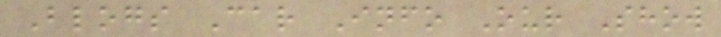Blogs Car Info Our Show
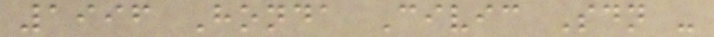1996 Honda Civic Sdn -
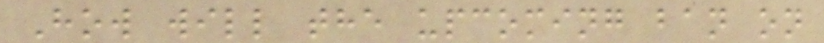How will the upcoming ban on
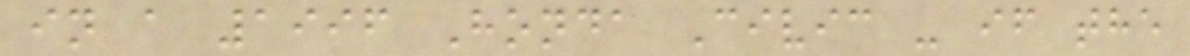in a 1996 Honda Civic - if the
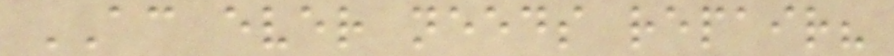AC ever needs repair?
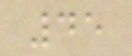45
